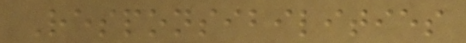Responsibilities
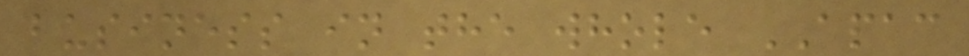business in the whole APAC
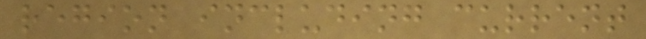region including current
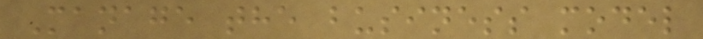Manage the business model
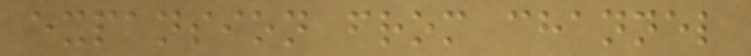expansion from channel
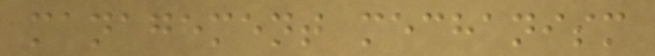management mechanism
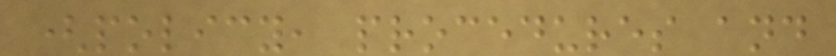(policy, procedures and
